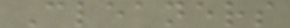Cleaners
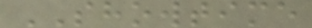SHOWTIME
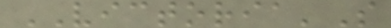VICTORIA'S
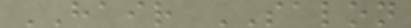HAIR SALON
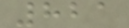821
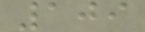109
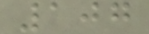107
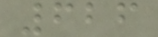626
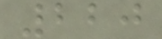220
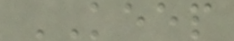KEEP
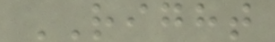RIGHT
